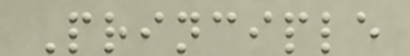Principle
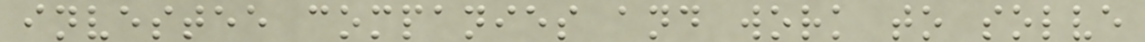investee companies and work to solve
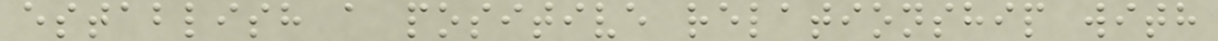establish a positive relationship with
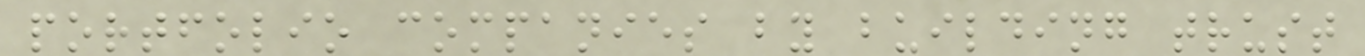portfolio companies by building trust
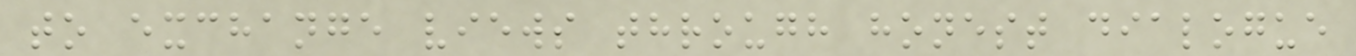to exchange views through honest dialogue
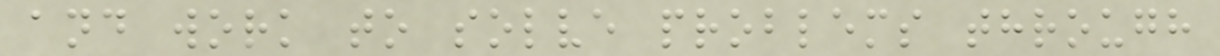and work to solve problems through
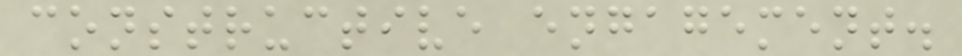constructive engagement.
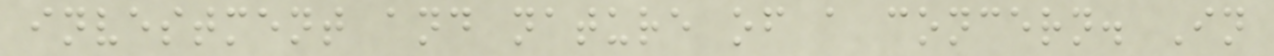investment and nature of a concern. In
